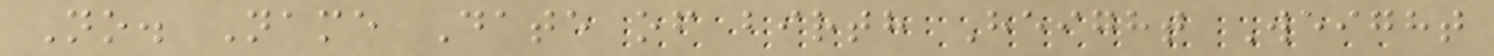No. Name Date of birth Height Weight
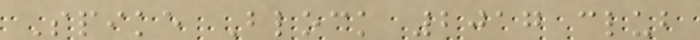Spike Block 2017 club
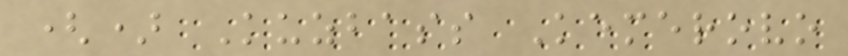() Kuzbass Kemerovo
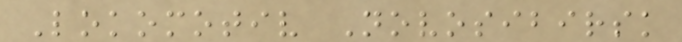Lokomotiv Novosibirsk
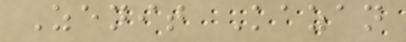Zenit Kazan
